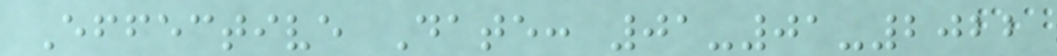Effective Date: 01-01-2022
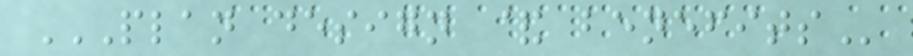PLAN DESIGN & BENEFITS
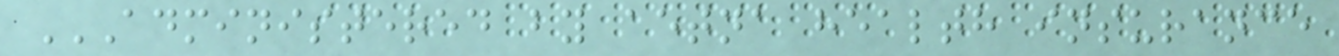ADMINISTERED BY AETNA HEALTH INSURANCE
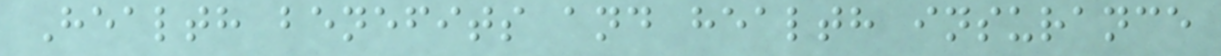Health benefits and health insurance
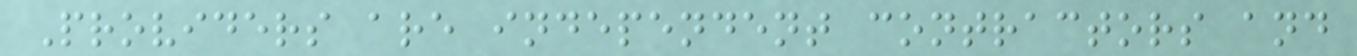Providers are independent contractors and
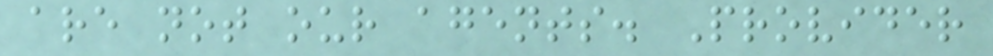are not our agents. Provider
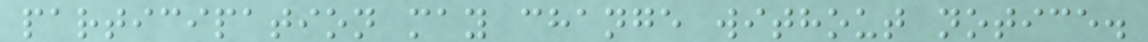participation may change without notice.
